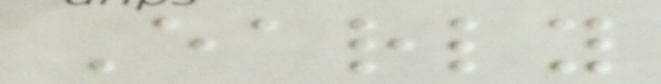Early
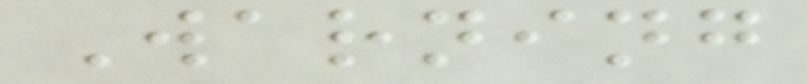Warning
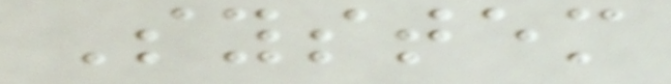System
